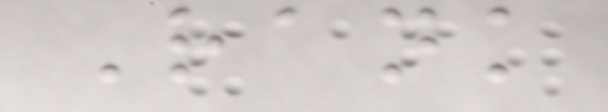Rank
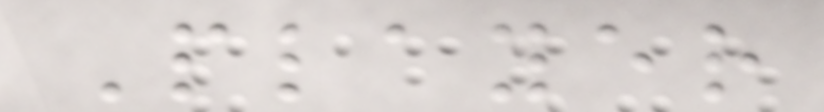Player
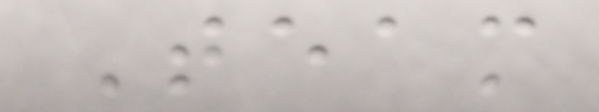Team
